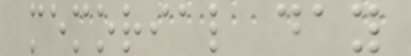memorial day
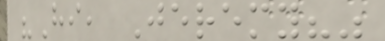"Hi, Jeremy?"
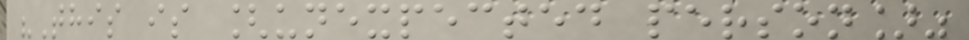"This is [unexpected person]"
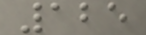125
